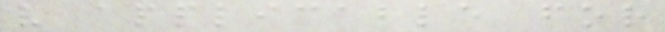v applicable for
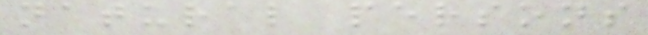natural persons
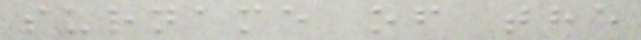surname of the
